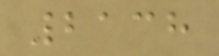2138
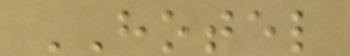HOTEL
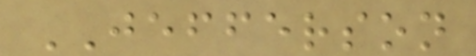JEFFERSON
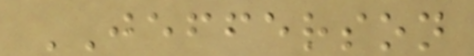JEFFERSON
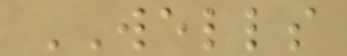WELLS
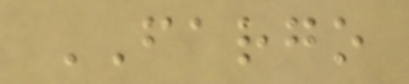FARGO
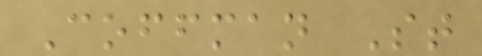Coffman St
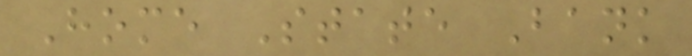Home State Bank
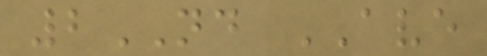2ND AVE
